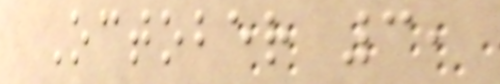October 3,
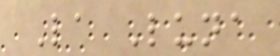La Luna
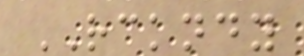RCKNDY
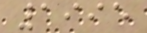1995
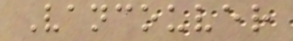Vancouver
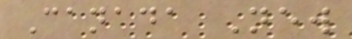Canada New
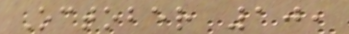October 10,
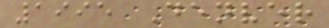1995 Denver
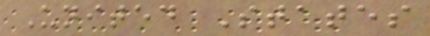United States
